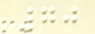70
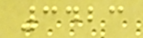3423
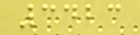3423
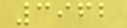3962
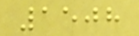1508
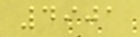4901
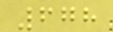678
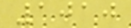1010
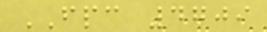FPC 4709
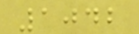1042
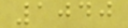1040
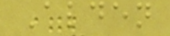Alden
